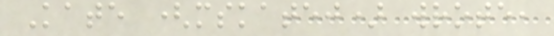Kate (mskatej) wrote,
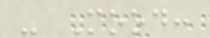- Mood:
